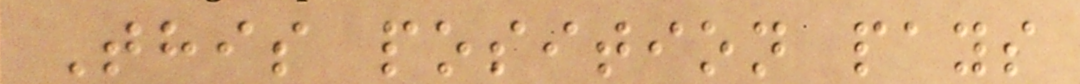This position pays
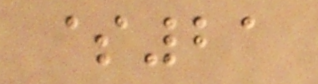$21
